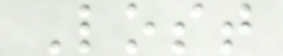Lost
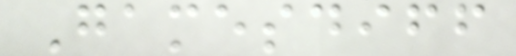Gamesdiff
